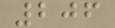206
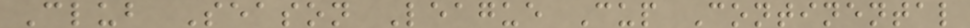Club Season League Cup Continental
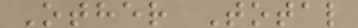Other Total
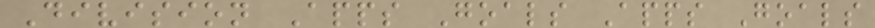Division Apps Goals Apps Goals
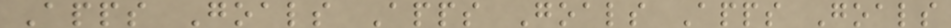Apps Goals Apps Goals Apps Goals
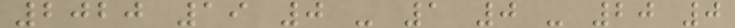2020 19 0 - 1 0 - 20 0
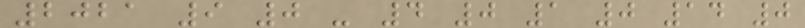2021 9 0 - 4 0 1 0 14 0
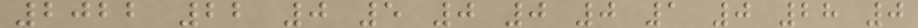2022 22 0 5 0 0 0 1 0 28 0
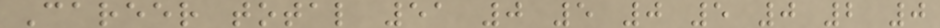Career total 51 0 5 0 5 0 2 0
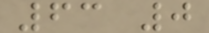63 0
